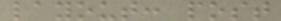layout: post
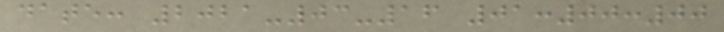date: 2021-03-16 01:00:00
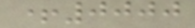+0000
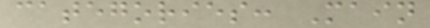categories: Main
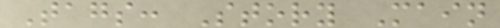Tags: Story Main
